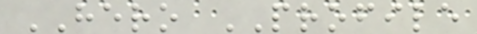HERO PROFILE
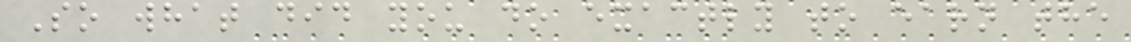So what did you do exactly to earn the
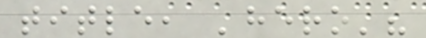title, 'hero'?
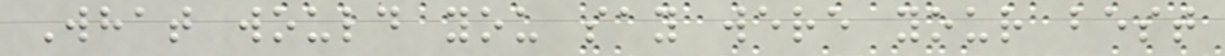What would you say were your best
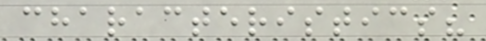characteristics?
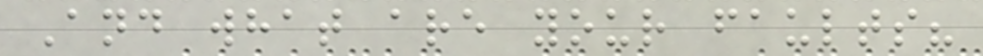And what are your faults?
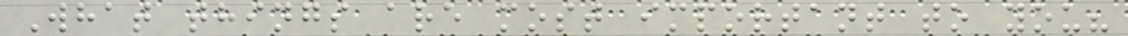What things are most important to you?
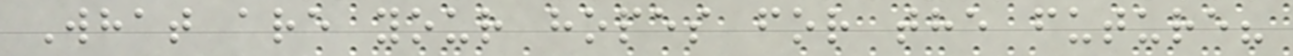What are your hopes for the future?
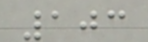103
